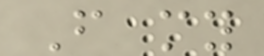From my
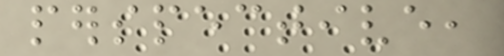perspective,
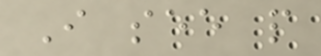I see people
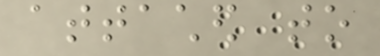attached to
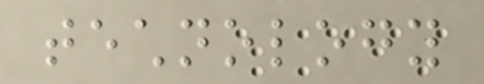technology
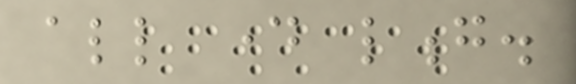all day long.
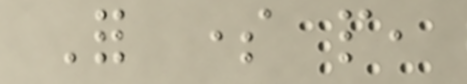For some people,
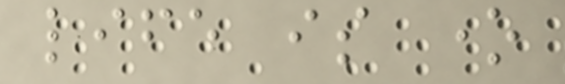life is one
